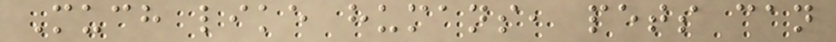Much like humans, pets can
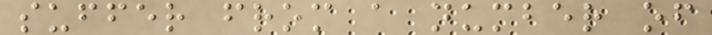suffer from a number of
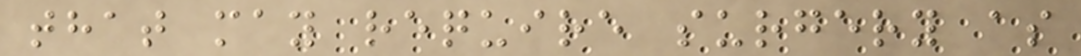that may require surgery as
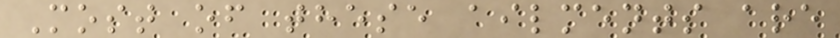Most of these ailments are
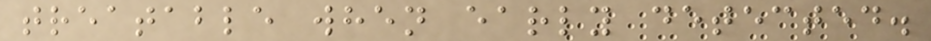treatable when early detected.
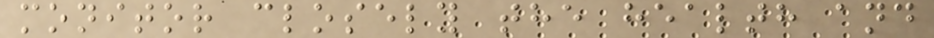monitor closely the health and
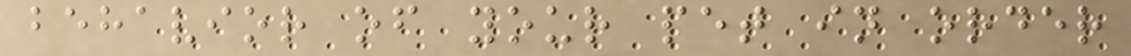behavior of your pet in order
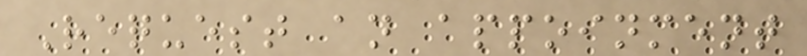Request an appoinment
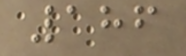186
